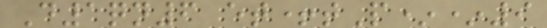D1qn6 et+tP**9
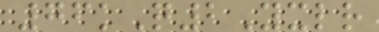76kQ2Yxlr
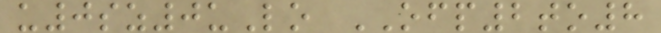u0sz0uLo OFP2to8
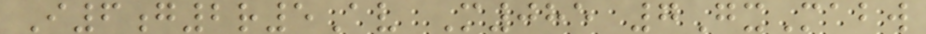I6g2r5Av M085 7GxMabw
